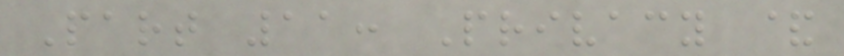Part 11: Privacy &
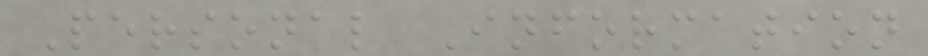Personal Information
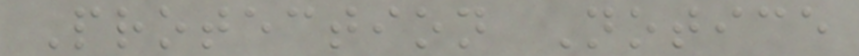Protection Notice
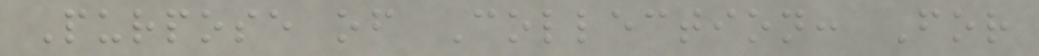Purpose of Collection: For
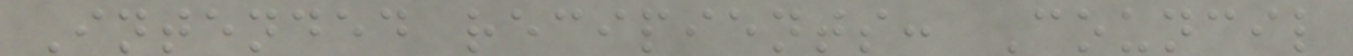Intended recipients: Council
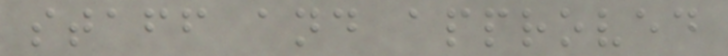staff and approved
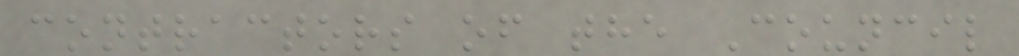contractors of the Council
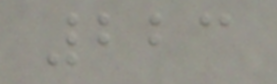223
